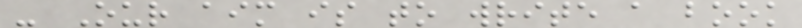- Our aim is to write a book
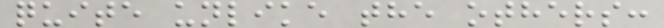quite unlike the others:
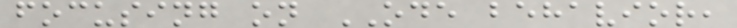focusing on ODE behavior,
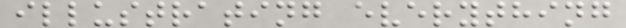illustrating everything
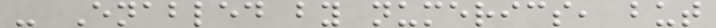- Enabled by numerics, but
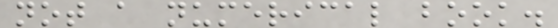not a numerical book.
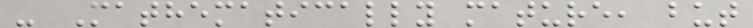- Mathematically mature, but
